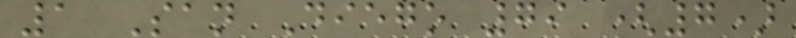1 San Diego 79 (7)
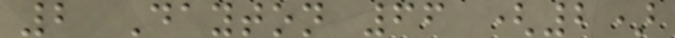2 Dayton 66 (2)
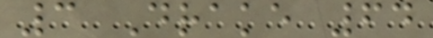3 Drake 64
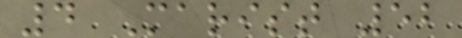4 Marist 52
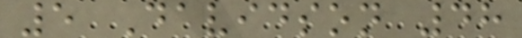5 Davidson 48
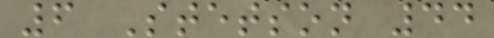6 Stetson 44
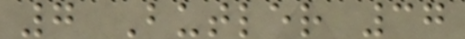7 Butler 37
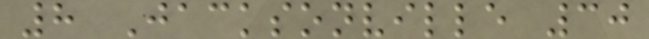8 Jacksonville 30
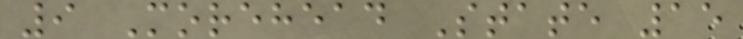9 Morehead State 15
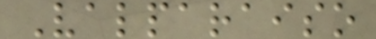Valparaiso
